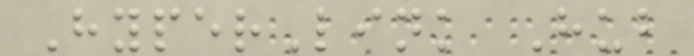HyperLink Hub
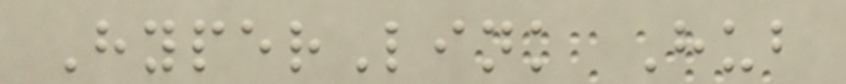HyperLink Hub
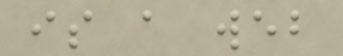is a web
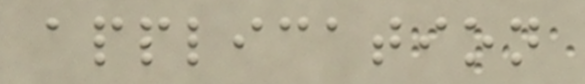application
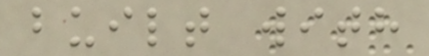built with
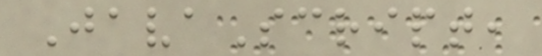JavaScript,
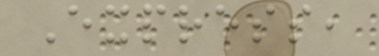Express,
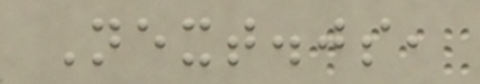Next.js,
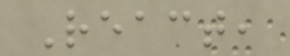React,
